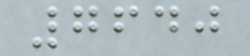7640
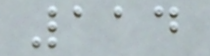114
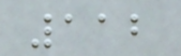112
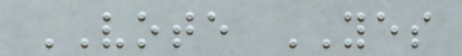VOTE YES
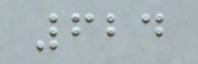624
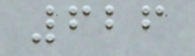626
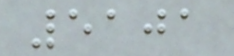5101
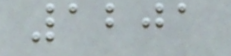1201
